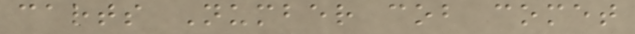carts Number cob comet
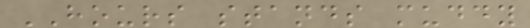HOURS stands muddy
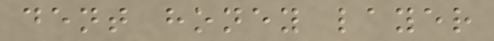dent honey layer
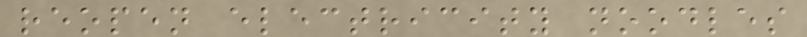reopen electricity noodles
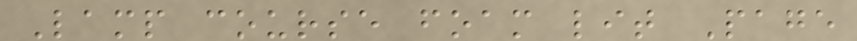Lamp course foam lit Page
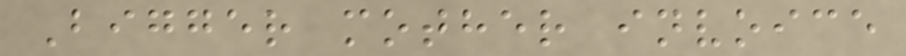Bigger mother invoice
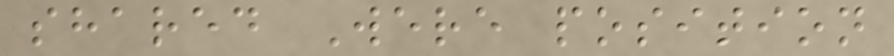shared Were position
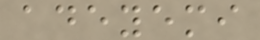adeyemi
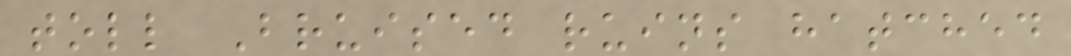toll Bruised ruins hatched
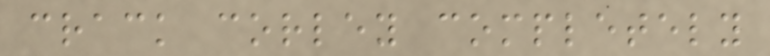crack corley completely
